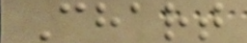Chart
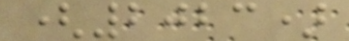(2023)
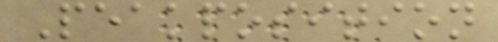Peakposition
